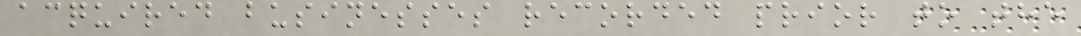acquired businesses recorded prior to the
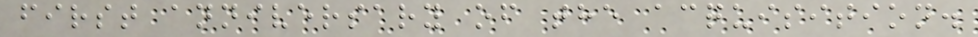first anniversary of the acquisition.
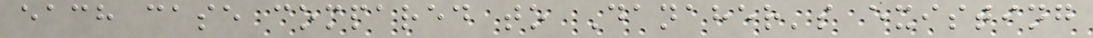each case compared to Danaher's existing
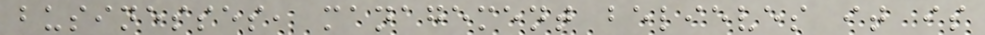businesses, management believes it is
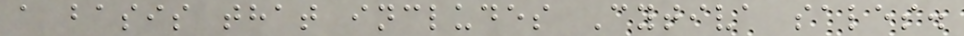a basis that includes Cytiva sales.
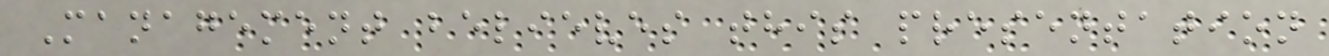Management believes this presentation
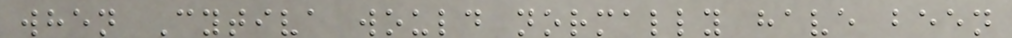when Cytiva would normally have been
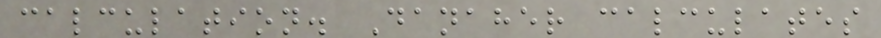calculation. Danaher calculates
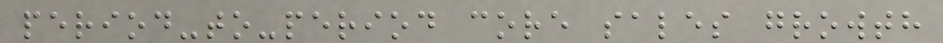period-to-period core sales growth
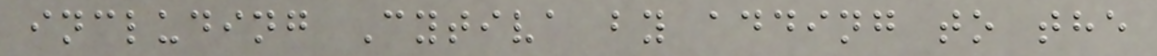including Cytiva by adding to the
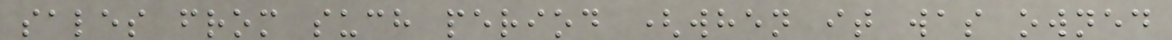sales from such period (when it was owned
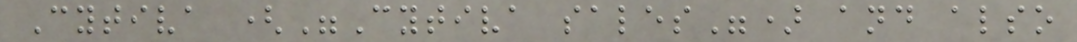Cytiva ("Cytiva sales") and also
